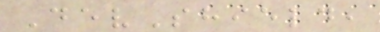DevShield,
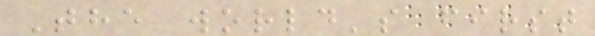The world's first
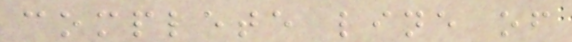complete line of
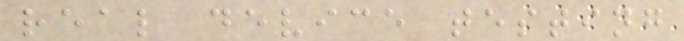real device testing
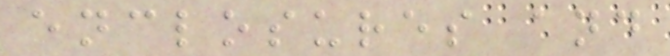enclosures and
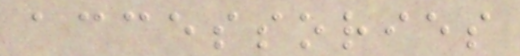accessories
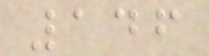146
